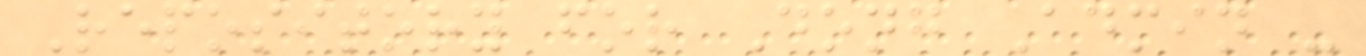Repository for Dong Admin -
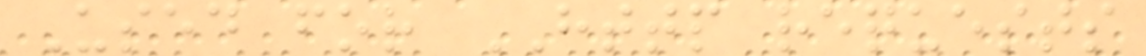Used for HTTP requests
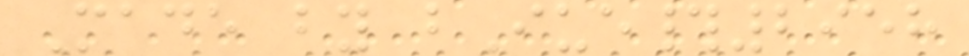Made by bIue#2958
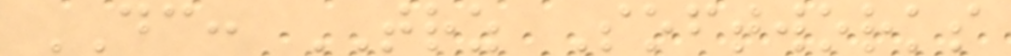DC: TRZ Softworks
